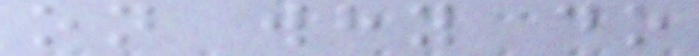on why do
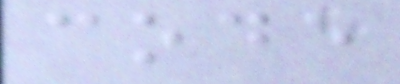code
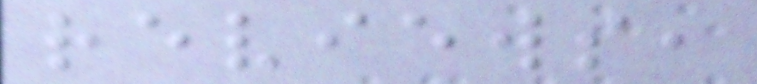reviews,
